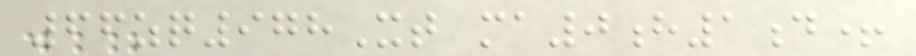66zq978Xt ma0h1d+
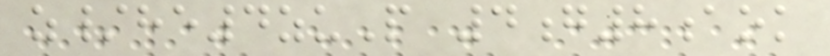z/he4zuP 4g8aok
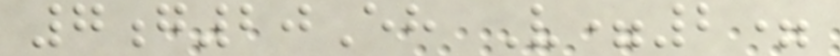7g20Eh V=2=
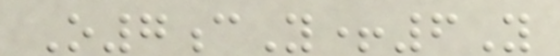O7cY+6Y
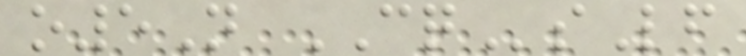o5N CQsLf
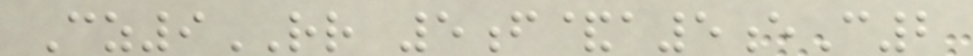Cz9RR 5f&a5eC2
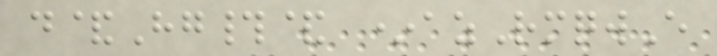d&Hg#& *azRmqwE
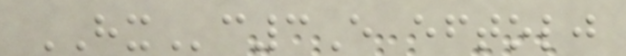HXc3E eftolj
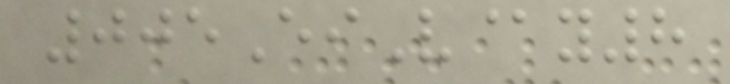005EiV@y8
